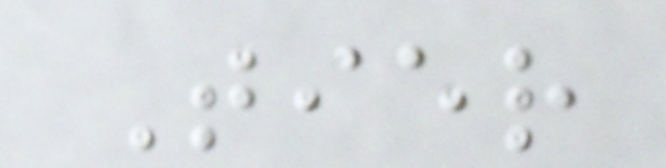Tier
